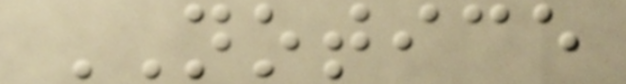NOTICE
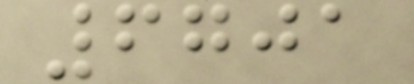6701
